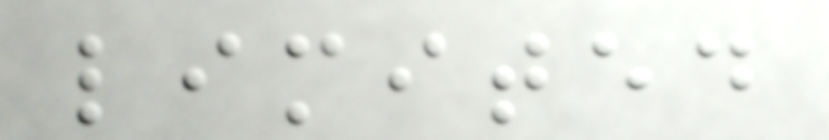limited
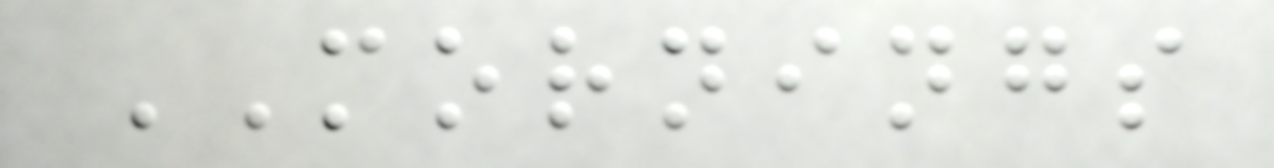MORNINGS
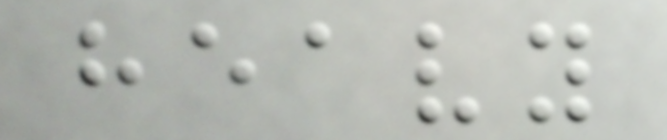heavy
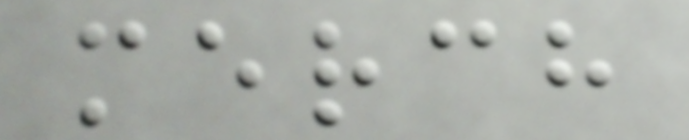merch
